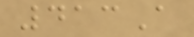413A
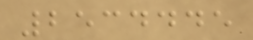2534445
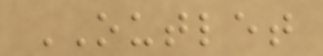OUTLET
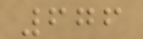676
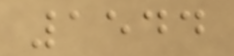1544
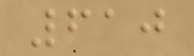610
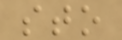sto
